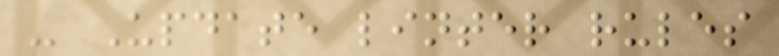- Update linter rules
